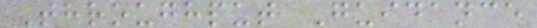Throughput Guidance
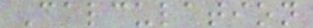Calculation
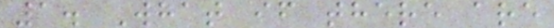1. What if there are
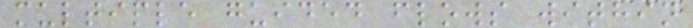multiple guided flows within
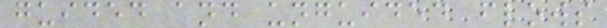guided and unguided flows
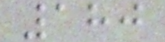180
